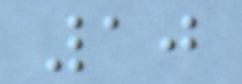10
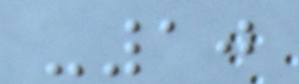-10
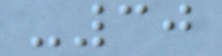-30
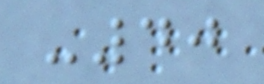-40
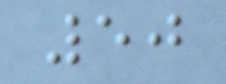50
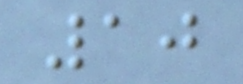10
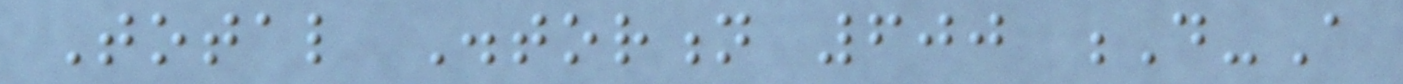Total Distortion 600 D-A
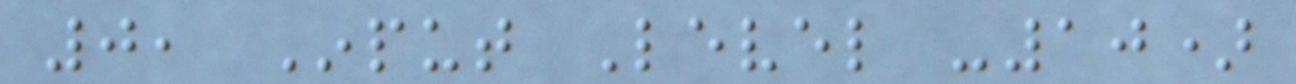0, Input Level -10)
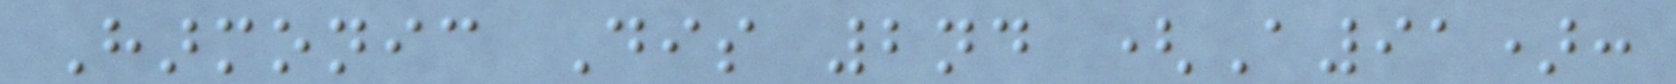Harmonic Dis 2nd (A91):
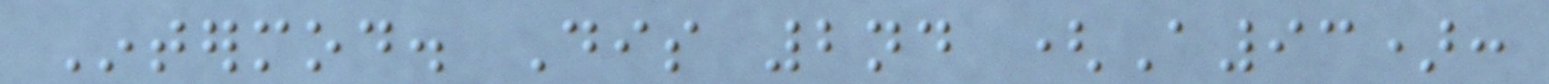Intermod. Dis 2nd (A93):
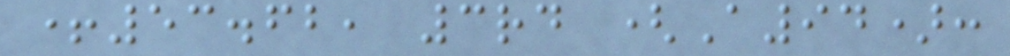+53.62, 3rd (A94):
